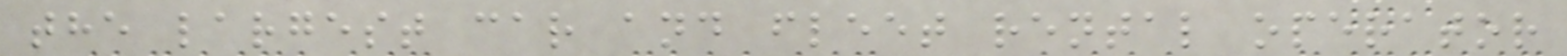the largest car and fleet rental operator
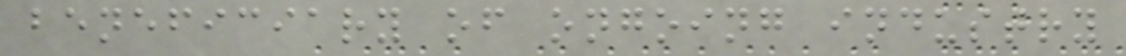beneficiary of ongoing industry
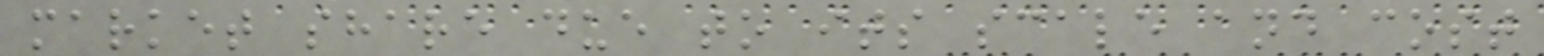market share due to its scale and cost
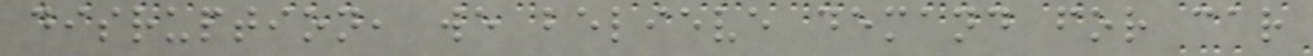disruption, we believe demand for car
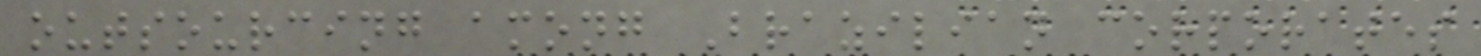outsourcing among Brazilian corporates
